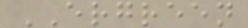ERGREEN
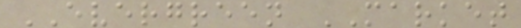EVERGREEN MARKET
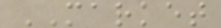MARKET
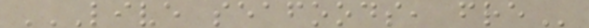LIVE SEAFOODS, FRE
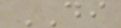DI
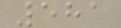581
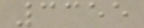3355
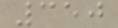350
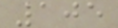105
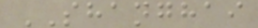SHANGHAI
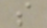s
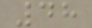48
